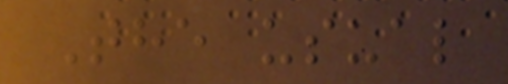The usual
